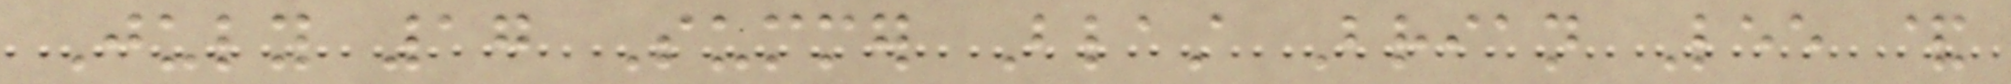July 17 Summer Blast Brian Lee &
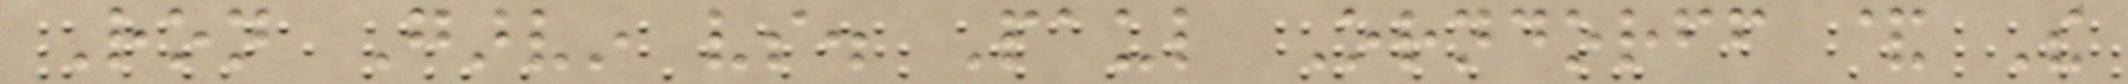Ron Garvin vs. Paul Orndorff & The
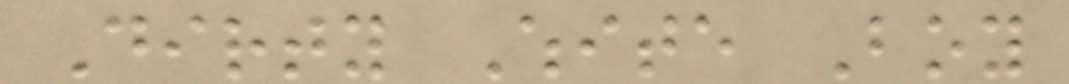Dirty White Boy
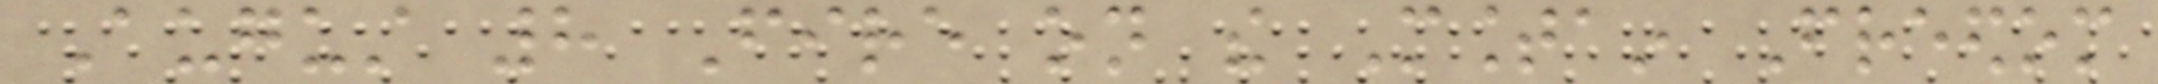August 8 Fire on the Mountain Freedom
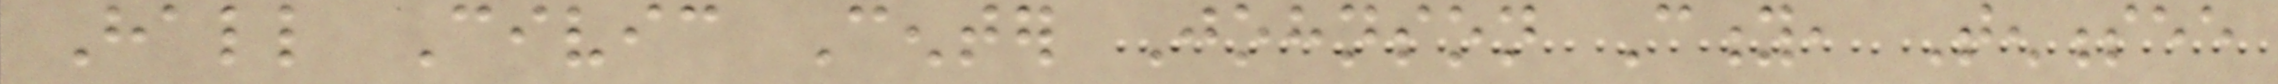Hall Civic Center Johnson City, Tennessee
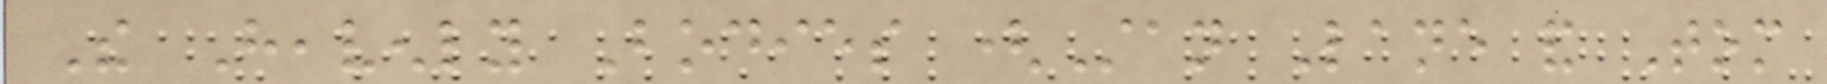The Heavenly Bodies (Stan Lane and Tom
